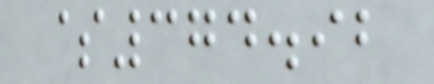$374.92
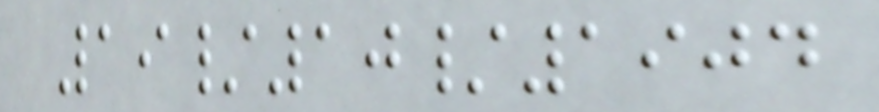19/10/1904
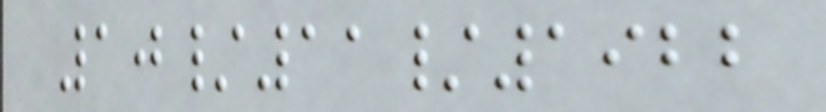10/11/1922
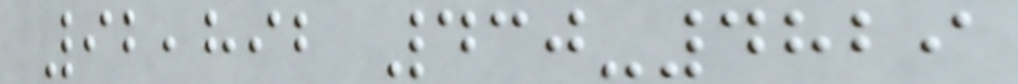92,892 430-4829
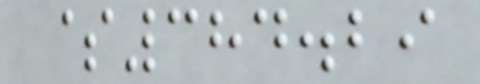$384.29
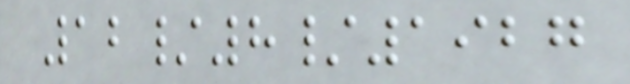12/8/1927
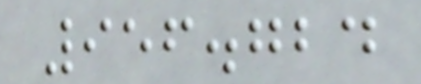956.724
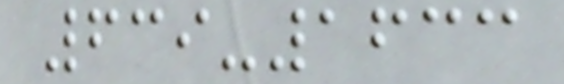639-1633
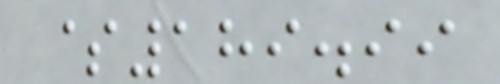$189.99
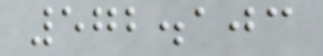572.103
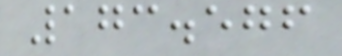173.576
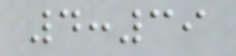4:39
